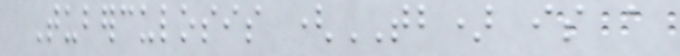Tuberculosis (TB) is a
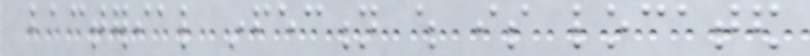bacterial infection which is located
